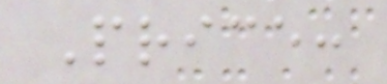Price:
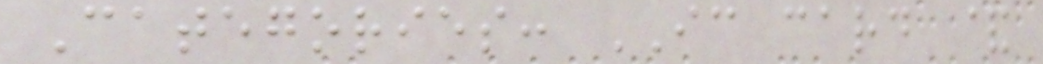Categories: IC card &
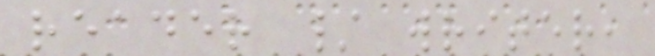reader / writer,
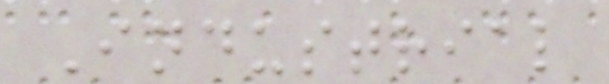Industrial
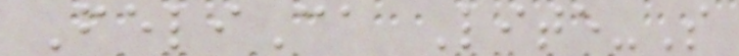FeliCa Lite-S
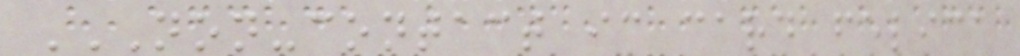NON-CONTACT IC CARD FELICA
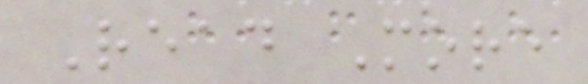Read More
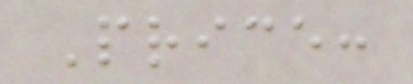Price:
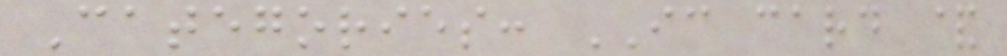Categories: IC card &
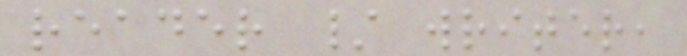reader / writer,
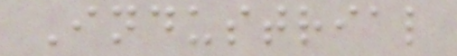Industrial
